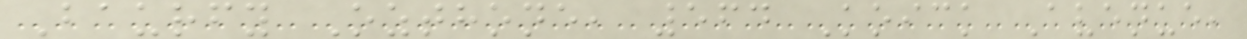Baurfy Ozthone, 564 Koick Avenue,
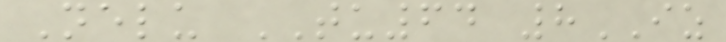Nelu TU64 8IZ
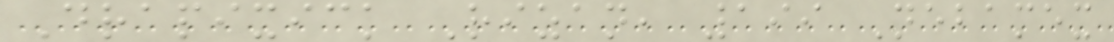Drapixick Rizan, 199 Nebamex
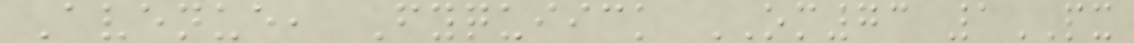Avenue, Fyquiick OM73 1PX
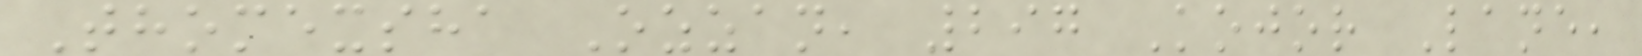Thomexsha Ozzan, 297 Kojor Lane,
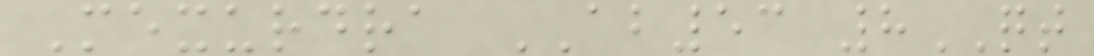Mexurdra AB53 8QT
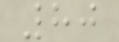80
